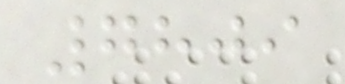7809
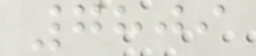7809
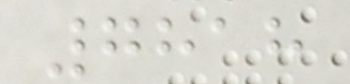7818
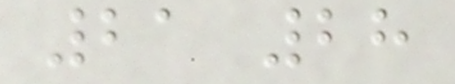21 28
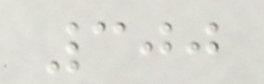300
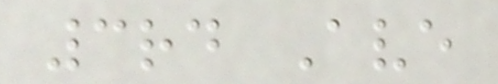3rd Ave
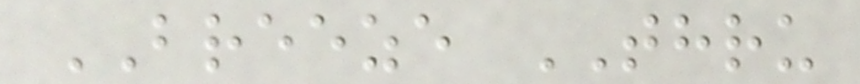BREEZE THRU
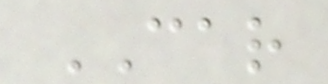CAR
